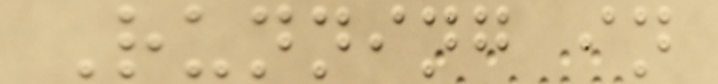Running in
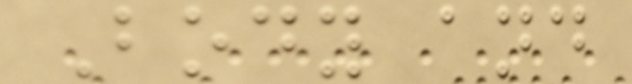Body and
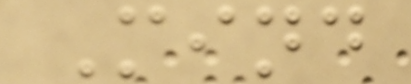Mind
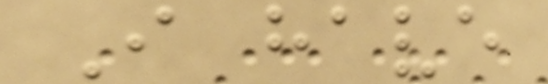I have
